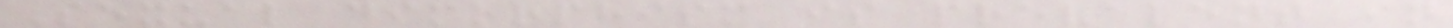Sexual dimorphism is prevalent in
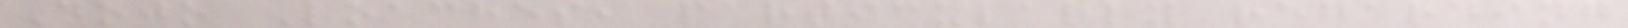Dojo Loaches, particularly regarding
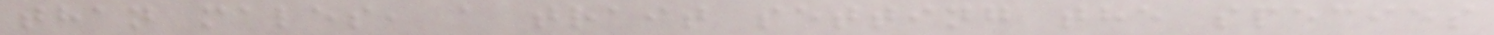than males, a trait setting the species
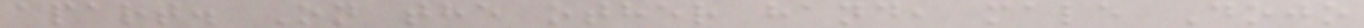apart. On the other hand, male Dojo
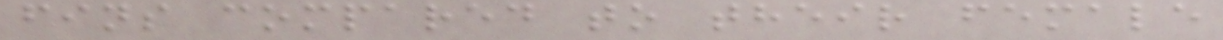fins compared to their female
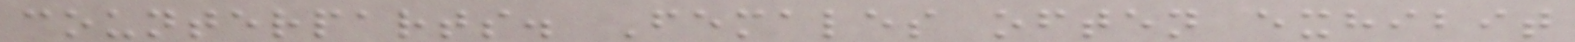counterparts. Females often exhibit
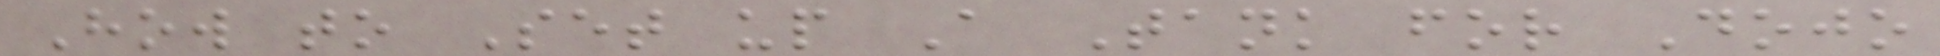How to Set up A Tank for Dojo
